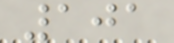101
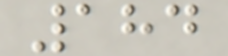184
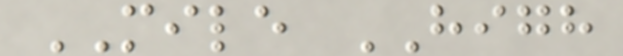MILE HIGH
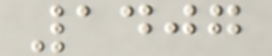1407
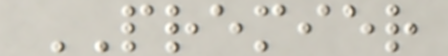PREMIER
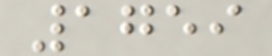1759
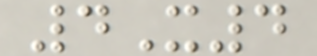4X4
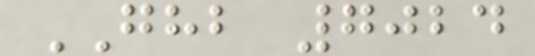GHB 7024
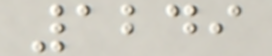1249
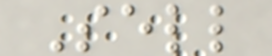Sell
